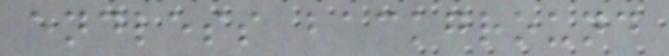endless background
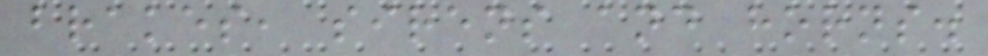brakes, sirens and horns.
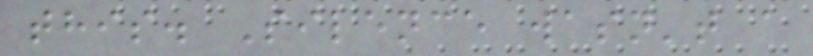this. Silence wasn't a
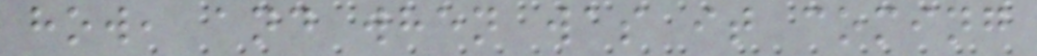how, and when was it coming
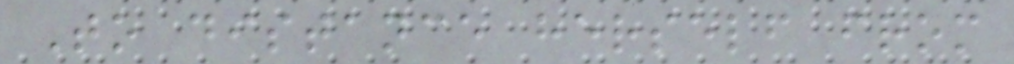To distance herself from
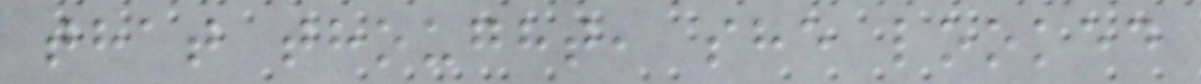that thought, she looked
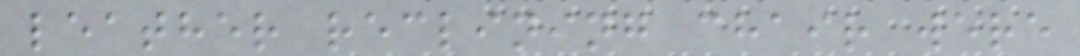leather reclining chair were
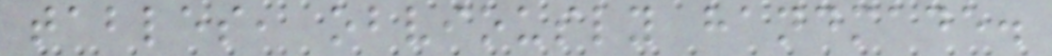tables, obviously handmade.
